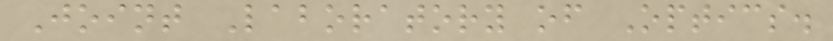Joint Laboratory of Optics.
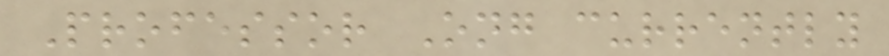Professor Ong currently
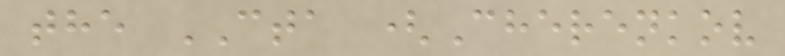the CTA (Cherenkov
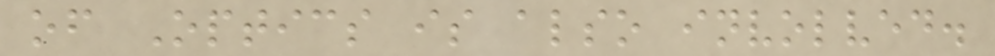of Optics is also involved.
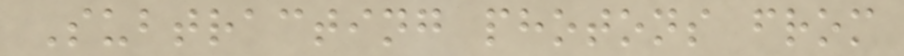Subtracting photons from
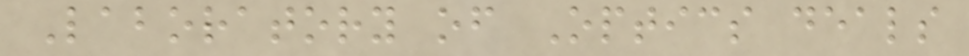Laboratory of Optics deals
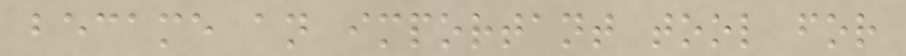became an important tool for
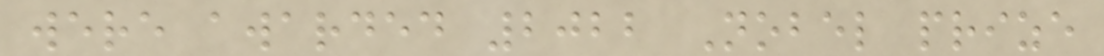were awarded 2022 Nobel prize
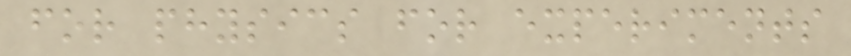for physics for experiments
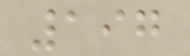197
